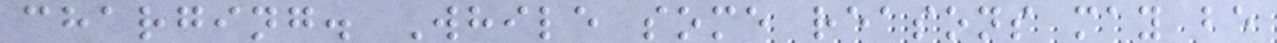charging. While some reasons may be
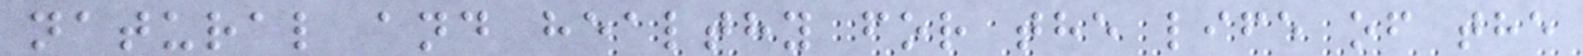natural and healthy for the life of the
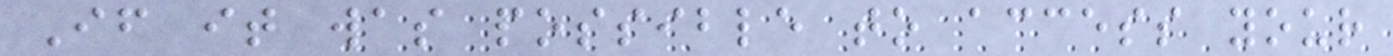If it was possible to access your
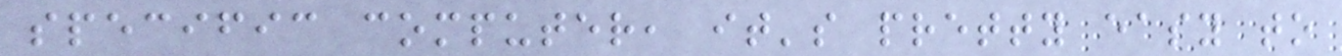specific computer, it's pretty easy to
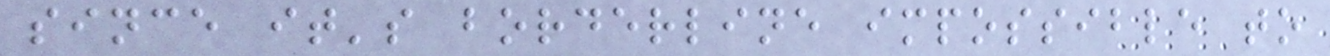since it's borderline impossible to
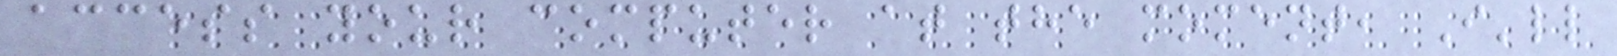access your computer at the moment, I'll
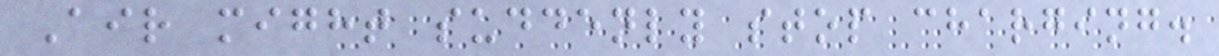Air might suddenly stop charging.
